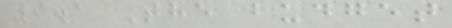9.1 The budget
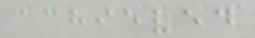achieved
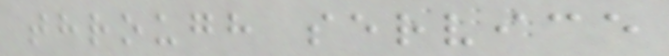through service
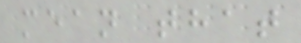mean that
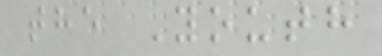the Youth
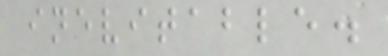inevitable.
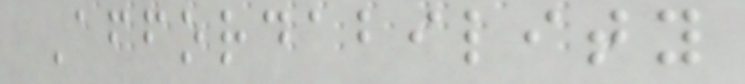Affordability
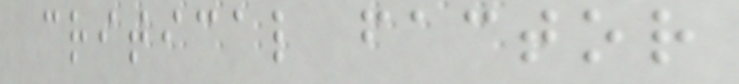critical factor
